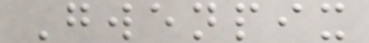Gwenpix
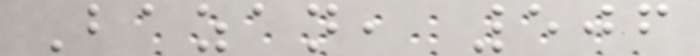Bazan, 506
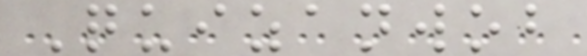Quizanwob
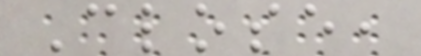Close,
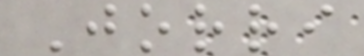Jorri
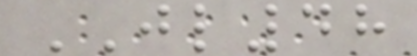JL48
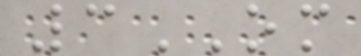3OM
